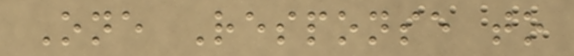One Response to
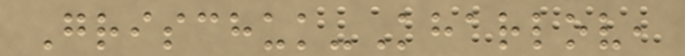Grischuk-Kharlov,
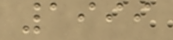1999
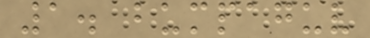1. bumpaguv
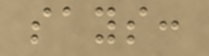says:
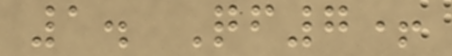1. Qf7+
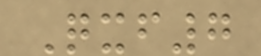Qxf7
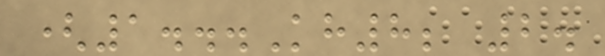(1...Kh8; 2.
